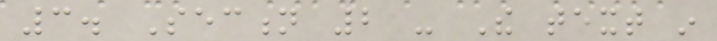3. Section 2 - The text in
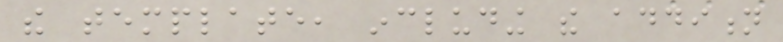the template, including the addition
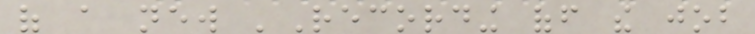of a new 'Recording off the job
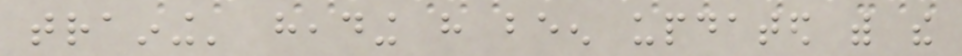training' heading have been updated with the
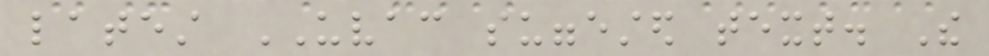latest UVAC suggested text. The
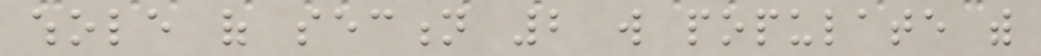whole of section 2 will populate with
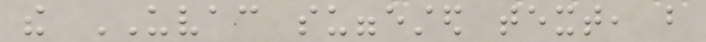the UVAC suggested text, but
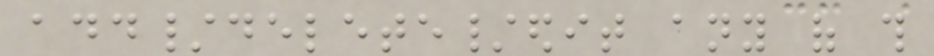add/delete/edit any of this
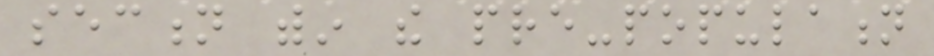section within the pre-population
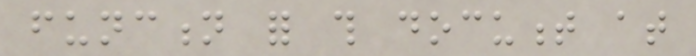function for this document at
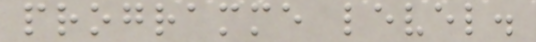programme level.
